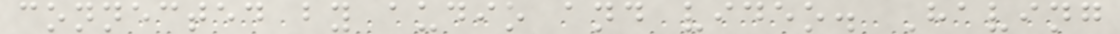connected by audio and video. Having
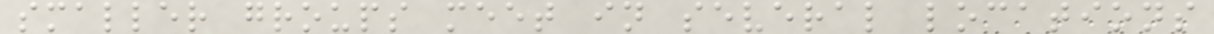smaller groups meet in several locations
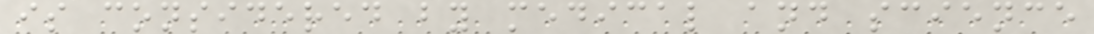is considered by medical and science
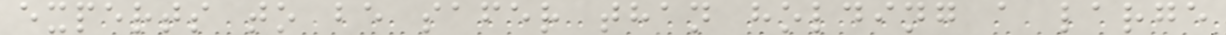experts to be safer than holding a large
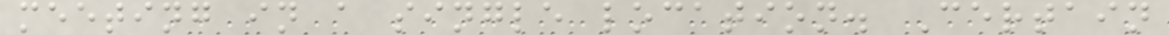meeting in a single location. Certain
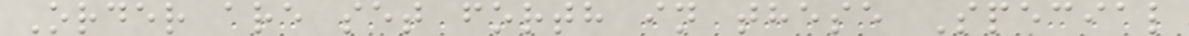Order are set forth in these Special
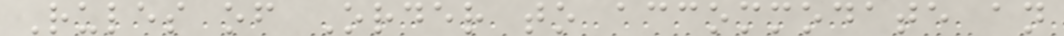Rules of Order to accommodate an
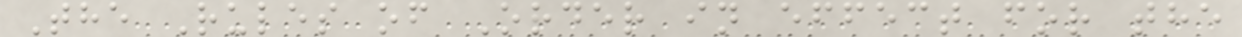The Rules of Order in effect for the
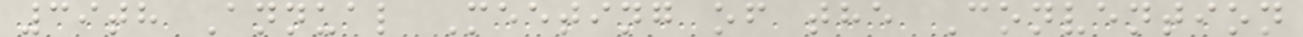39th Annual Meeting of the Convention
